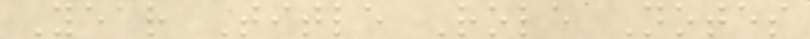Year Title Role Notes
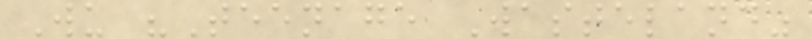Wu "Teenage Wasteland"
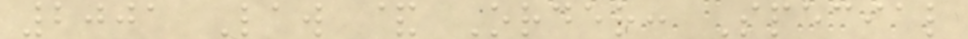2001 Law & Order: Special
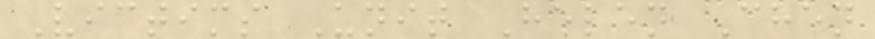Victims Unit Helen Chen
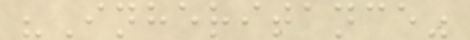"Inheritance"
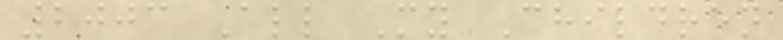2003 All My Children
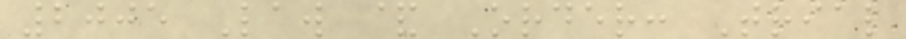2005 Law & Order: Trial
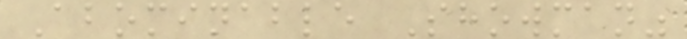Abominable Showman"
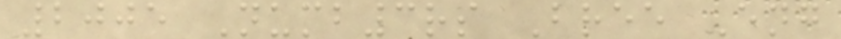2005 Numb3rs Bree Eng
